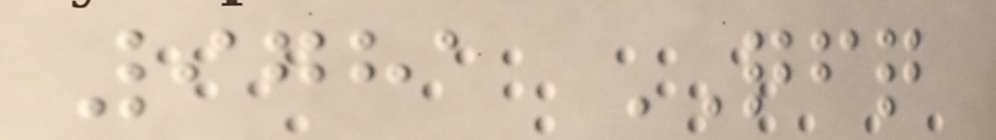9781 QFQ
